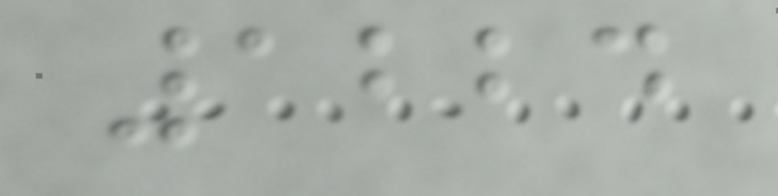1224
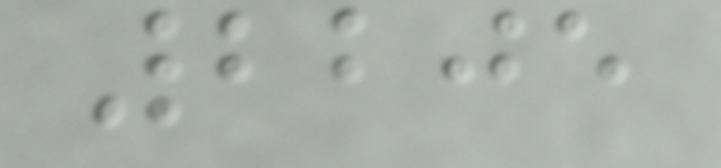2205
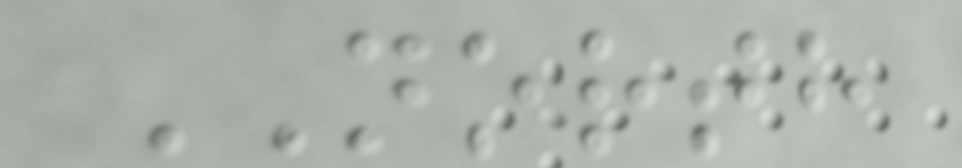NORTH
